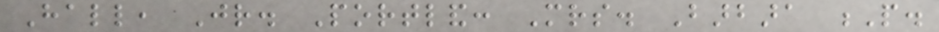Hall, Jr. Portland: Mrs. Barbara P.
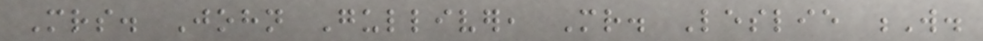Mrs. John Gulliver, Mr. Leslie W.
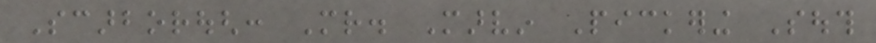Scarborough: Mr. Marvin Pickering South
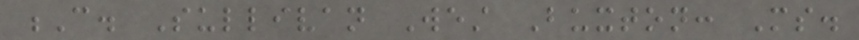C. Sullivan West Buxton: Ms.
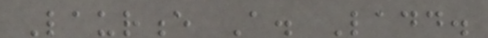Laurence A. Ladd.
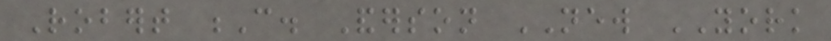Robert C. Anderson NEW YORK
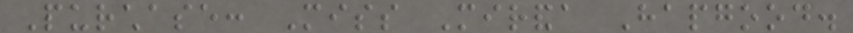Purchase: Miss Miranda Hapgood.
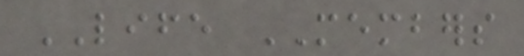LIFE MEMBERS
